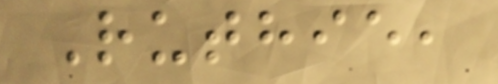Ruthie,
